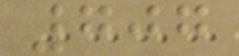707
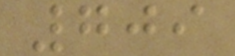709
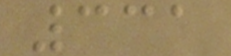331
